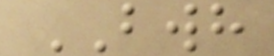BWH
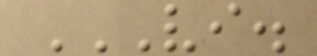VI.
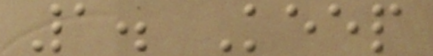1. Keep
